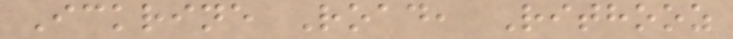Ickrine Road, Rithooz
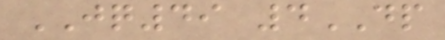JQ49 4DP
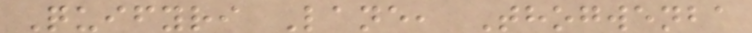Quifyri Lane, Thogwenba
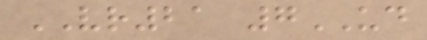VR21 7UD
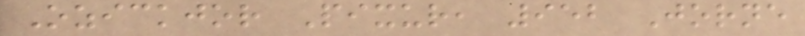Ozickjor Pixur, 952 Jorne
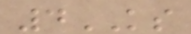4KS
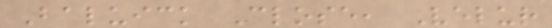Baluick Close, Velur
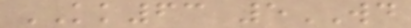KK63 5WD
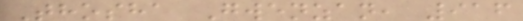Thosha Gwenzan, 916
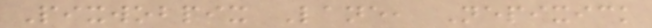Pixwobpix Lane, Nepixick
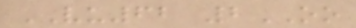VU62 2OO
